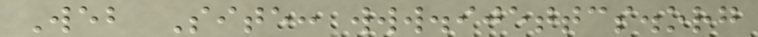Web Site: www.ijettcs.org
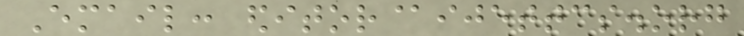Email: editor@ijettcs.org
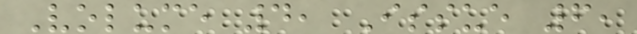Volume 4, Issue 6,
